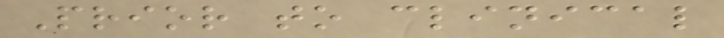Prior to clinical
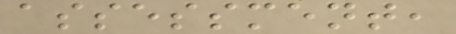assessment,
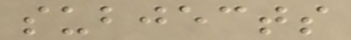subjects
